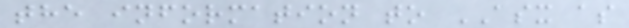the information to ASX as
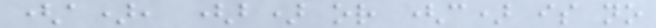(a), (b) or (c) is no
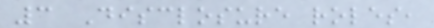3 Disclosure roles,
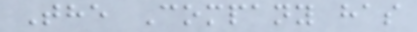The Company has
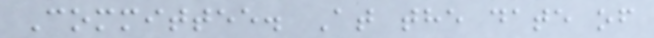Committee. At the date of
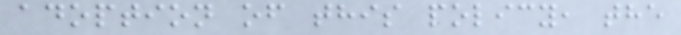adoption of this policy, the
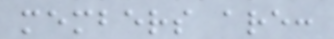members are:
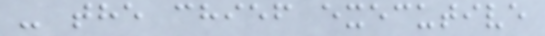- the chief executive
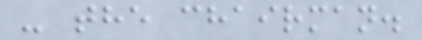- the chairman.
